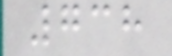738
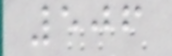506
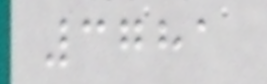3781
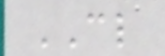CL
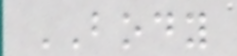BODY
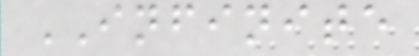INFINITE
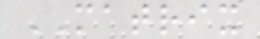MATRIX
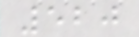520
